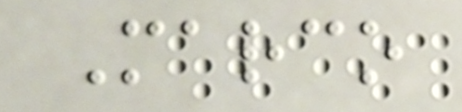Marco
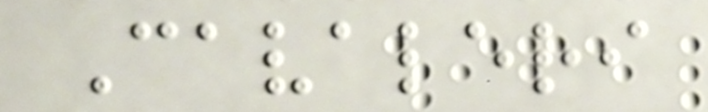Cavaleri
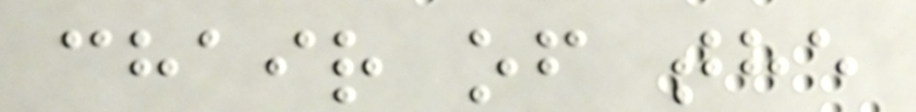chair of the
